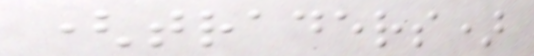(traders)
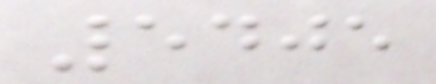5405
